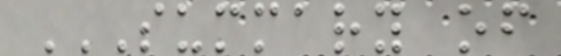SUMMARY OF
